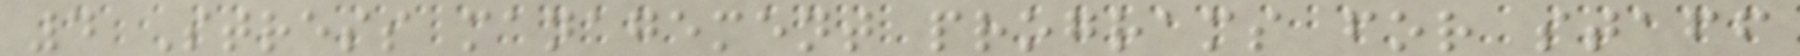4 Stress management programs for staff
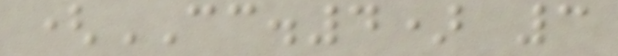(CC.4) 3
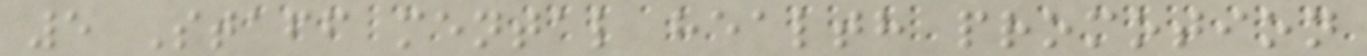5 Staff mental health promotion
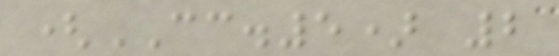(CC.5) 2
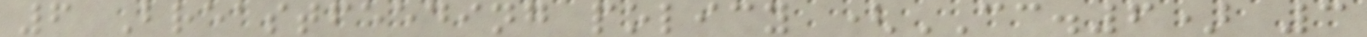6 Breastfeeding policy (CC.6) 3
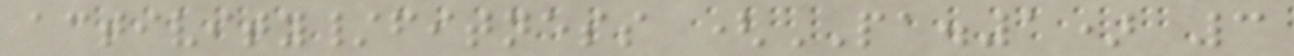activity/fitness (PA.1) 3
